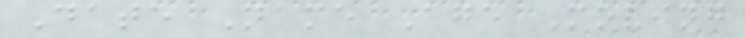Date Name Age Moving
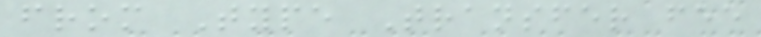from Type Transfer fee
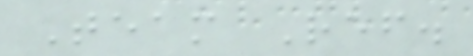Team Ref.
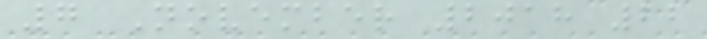7 November 2018 22
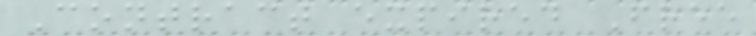Contract expired Free
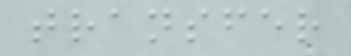transfer
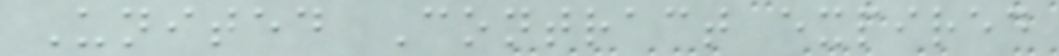United Contract expired
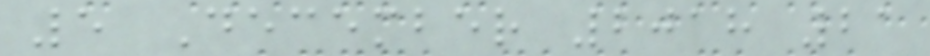5 December 2018 21
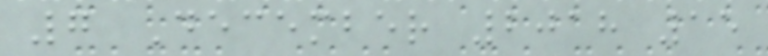7 December 2018 15
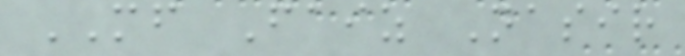MF Faiz Nasir
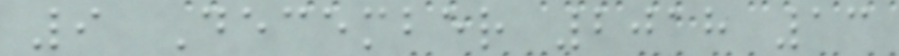9 December 2018 13
